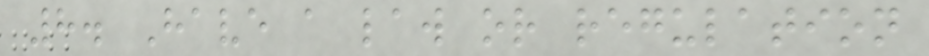8. Have a law or regulation
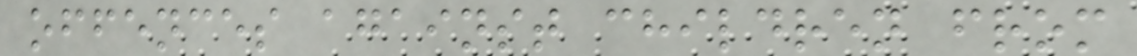offences against children from
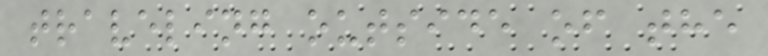traveling outside of the
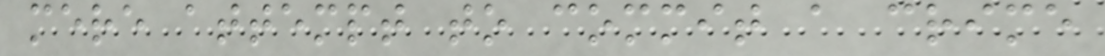mere attempt to commit a crime
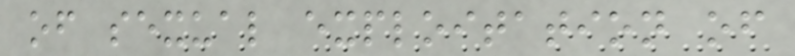of sexual exploitation of
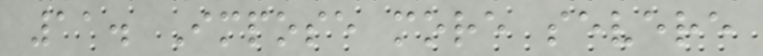11. Impose more severe
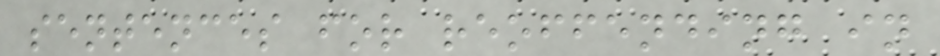sentences for reoffending in
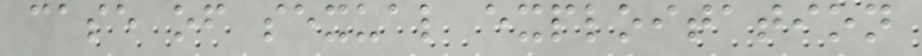case of sexual exploitation
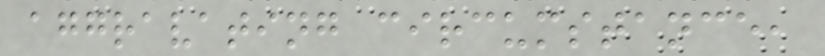aggravating circumstance,
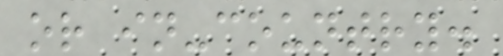or in-country.
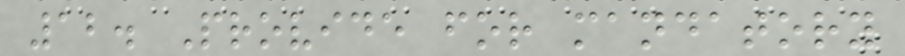12. Provide for mandatory
